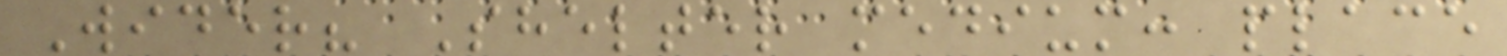Wider? Shelter medium: place
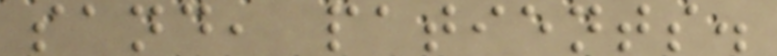sand, patients.
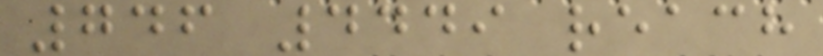746 4449 reach
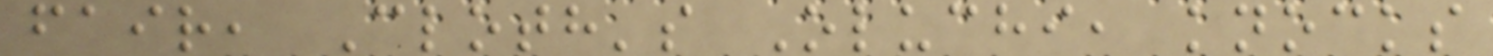fair, Cloth's Oluchi, knocks
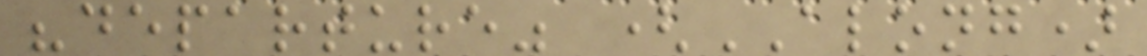"departure" (ALONG)
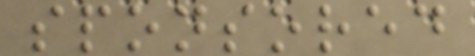sponsored
